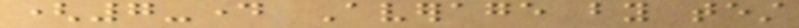(7-day Average by test
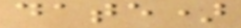date)
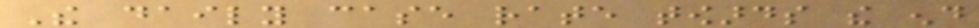The daily case rate towards the end
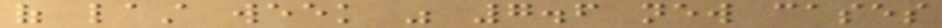of last week was 7.6 new cases
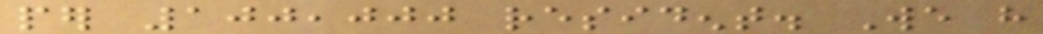per 100,000 resident. We have
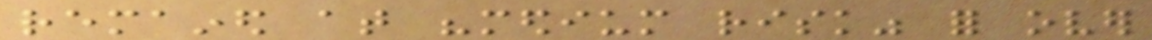remained at "medium risk" for over
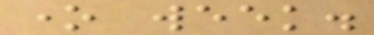one week.
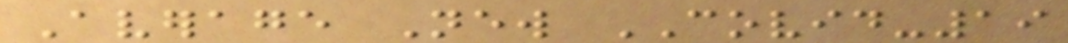Average New COVID-19
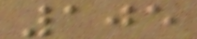105
